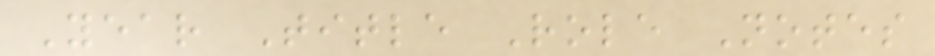Year Title Role Notes
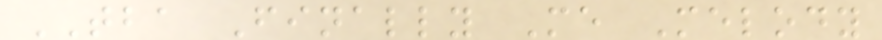TBA Finally Me Melody
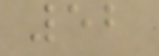52
